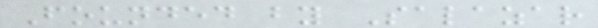Founded by Salazar
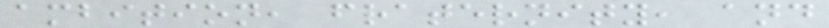ambition, fraternity, and
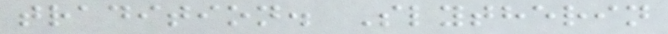tradition. Slytherin
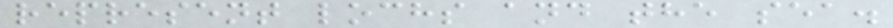represent lochs and the sea.
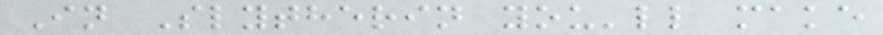In Slytherin you'll make
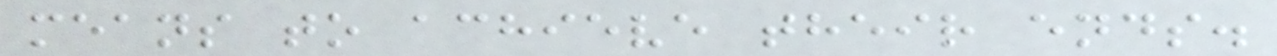means to achieve their ends.
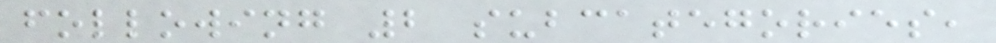following 2 subcategories,
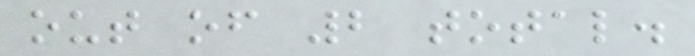out of 2 total.
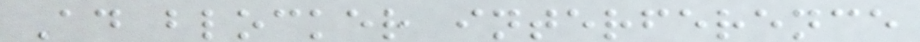Ad blocker interference
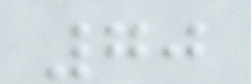70
